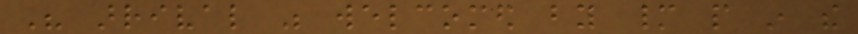His arrival was welcomed by many people in the
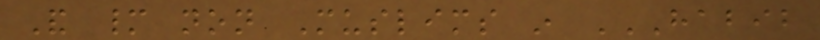And many non Muslims in HABIB
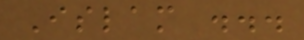Islam ...
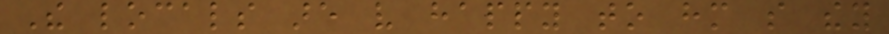The locals are very happy to him so they
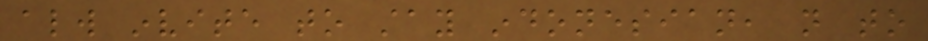always invite to stay indonesian, not to
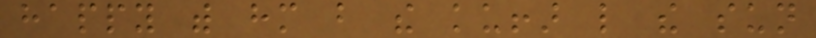happy with him but the kuffar like the sun
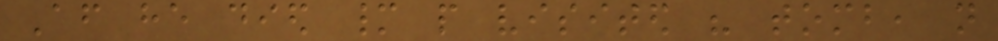After he died many people visited his tomb, not
